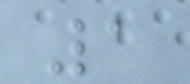1
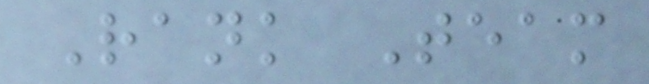Rank Team
